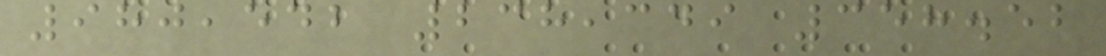980,542 238,349 358.52
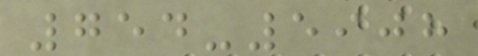754-5908
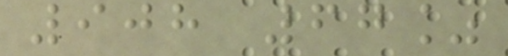908 67%
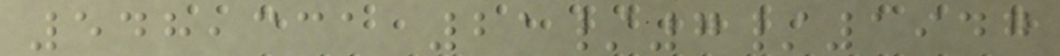548,331 21/7/1947
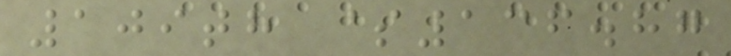109th $136.87
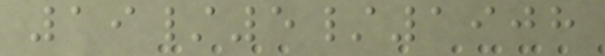19/5/1908
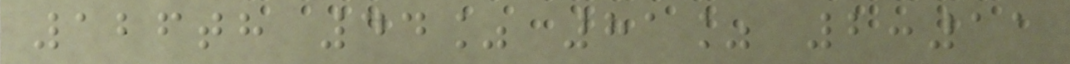126th 44% 81% 2:11
